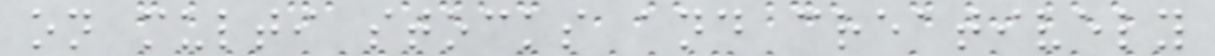on multi stocks and creatively
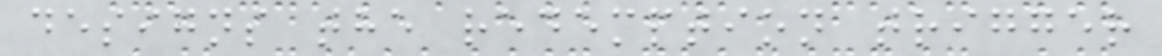designs the redemption trigger
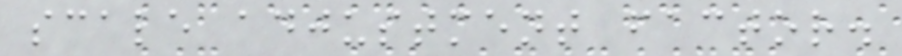scale adjustment factor.
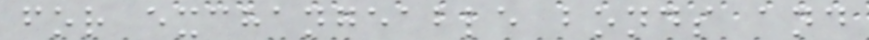for exchangeable bonds and
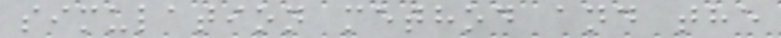simulation method and the
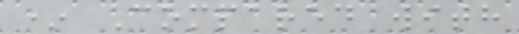* Compared with
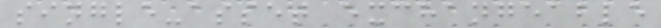single-asset exchangeable
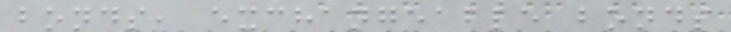bonds, exchangeable bonds
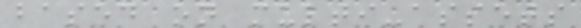based on multi-assets
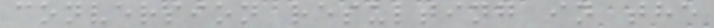conversion resulting in the
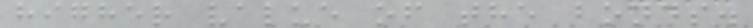higher value of the bonds.
